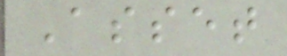Asset
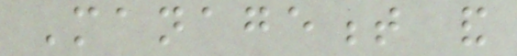Management and
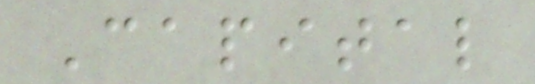Capital
